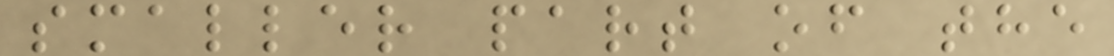smaller part of the
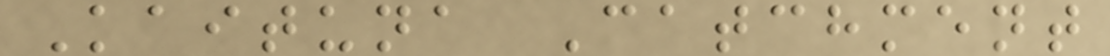Kaituna Catchment
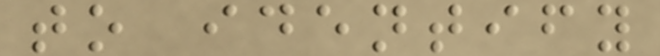to identify
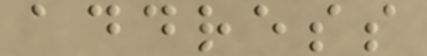address
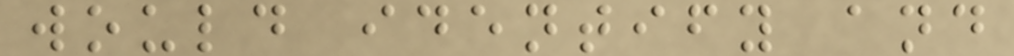would identify and
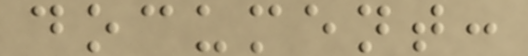document:
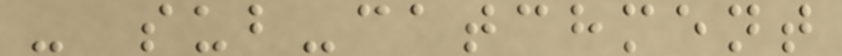- sub-catchment
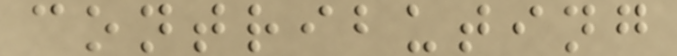contributing
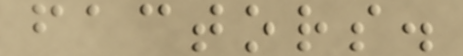factors.
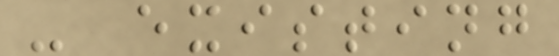- existing
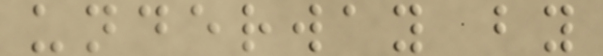underway by
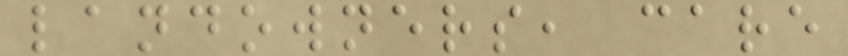landowners, care
